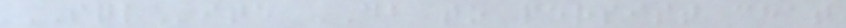SQLite DB to persist chat
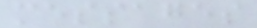messages
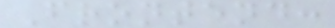Frontend:
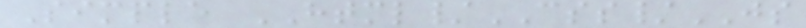Simple HTML/CSS/JS
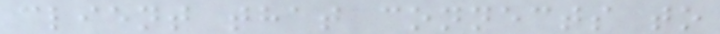client that connects to
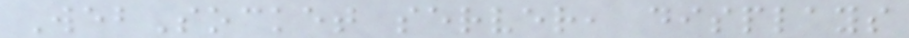WebSocket server, displays
